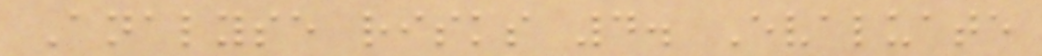Analyse risks 4. Evaluate
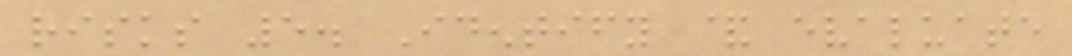risks 5. Identify & evaluate
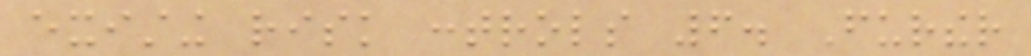existing risk controls 6. Further
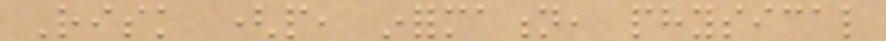Risk (people, information, physical
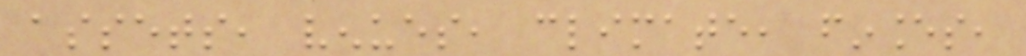assets, venues, climate, finances,
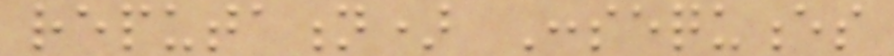reputation) Consequences
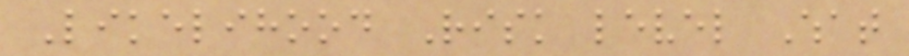Likelihood Risk level What
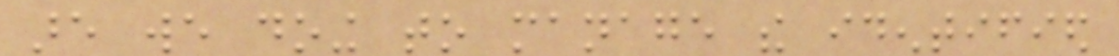are we doing to manage the identified
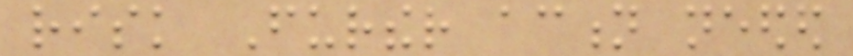risk Further action needed
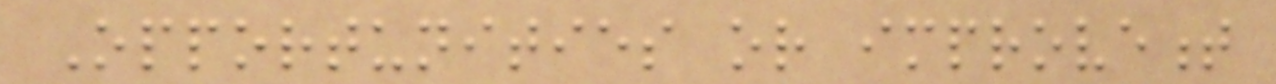Opportunities or improvement
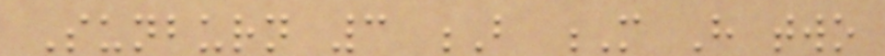Sunburn 3 B M Have two
